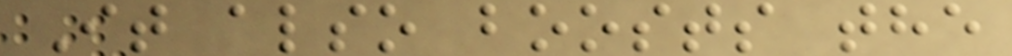It also boosts the
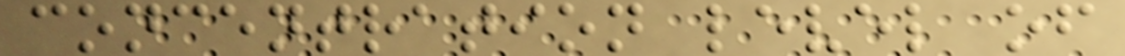concentration level of
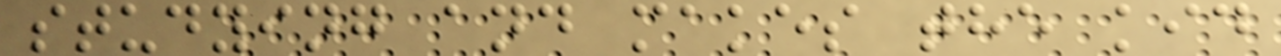studying and makes the kid
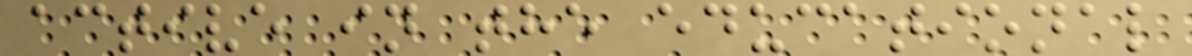active in the educational
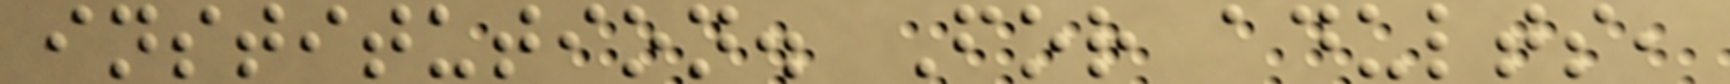institution. For adults,
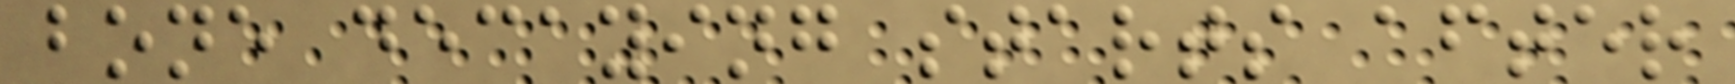bone decaying starts after
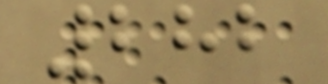282
